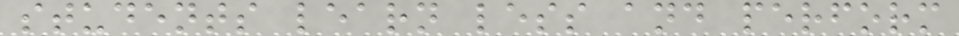students learn less and perform
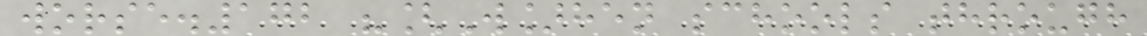worse.172 "[W]hen schools through
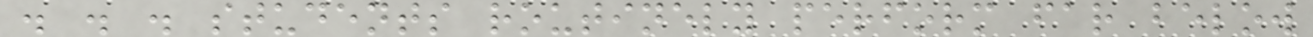. . . students routinely perform far below
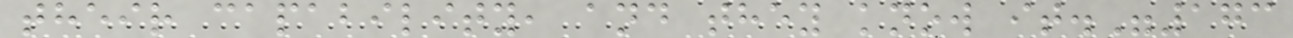their capability, and they know it."173
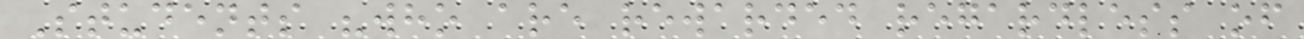Students "who are rewarded regardless of
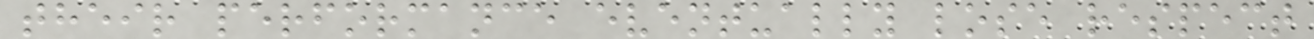their performance eventually lose respect
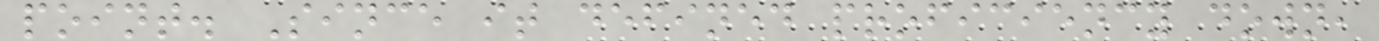point. Since it defined proficiency down,
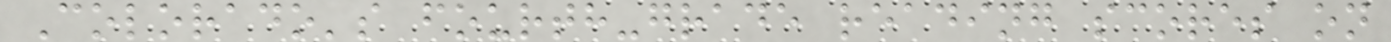Colorado's fourth-grade reading scores on
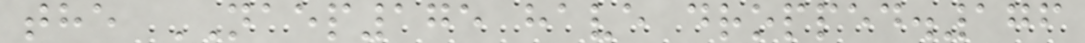the NAEP175 have dropped.176
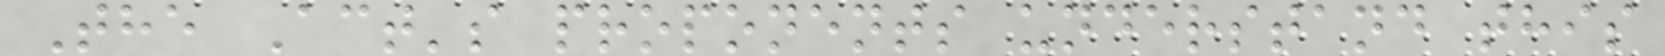The Act's proponents understand this
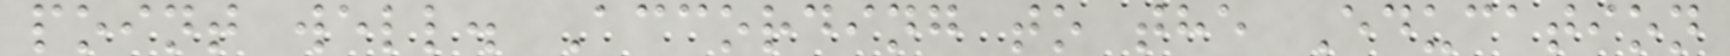point well. According to the Education
